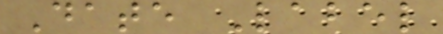Date Label
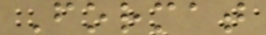Format
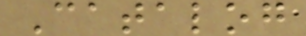Catalog
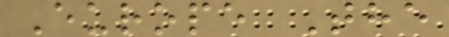Europe The
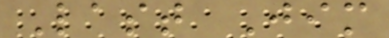Last Jim
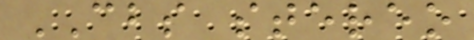CBS stereo
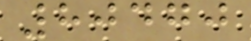80470
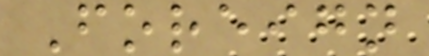Foreign
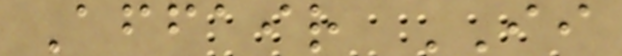Affair II
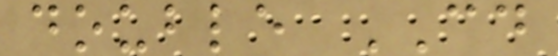double CD
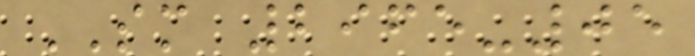SM 2965-05
